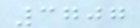3707
